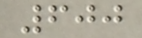600
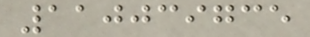110039735
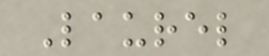Laurel
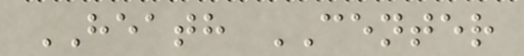HEATH CENTER
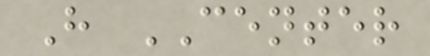H CENTER
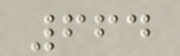664
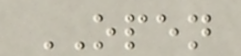OPEN
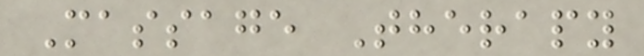Massage Therapy
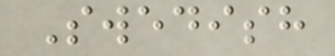Swedish
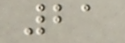21
